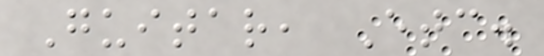Guitar, Etc.
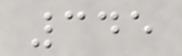345
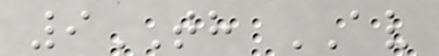9TH AV
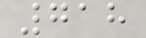718
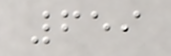659
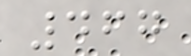467
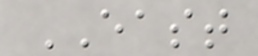EAST
